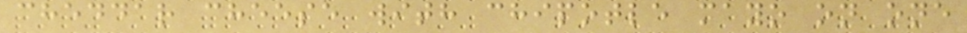cheddar cheese with chipotle mayo on one
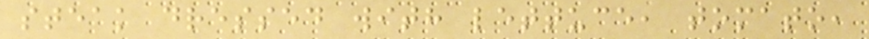steak dressed with lettuce, tomato,
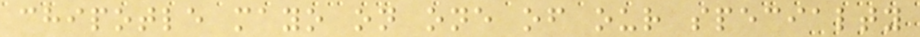chipotle mayo on one of our specialty
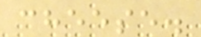cheese.
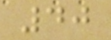40
